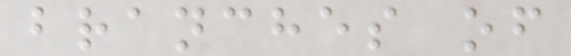branches of
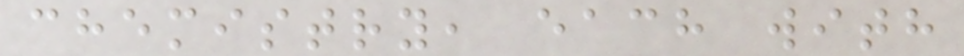chemistry, each with
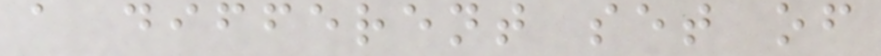a different set of
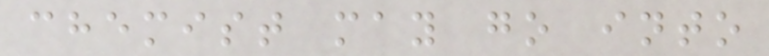chemist may go into
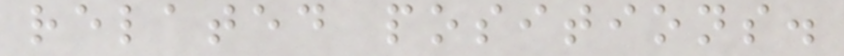related positions.
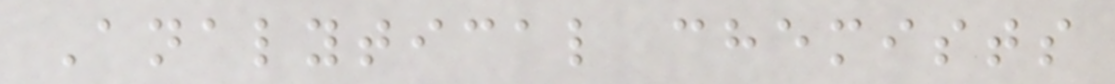Analytical chemists
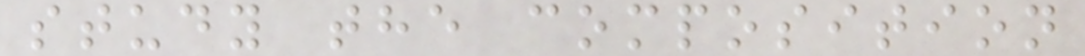study the composition
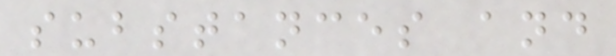substances and
